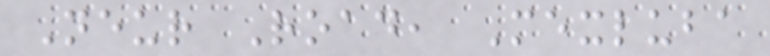Neur Road, Mexluba
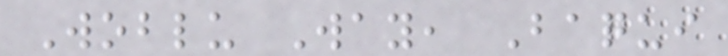Woblu Way, Baqui
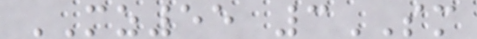MZ55 3SM
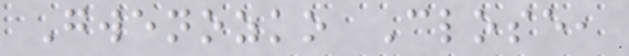Gwenozko Close,
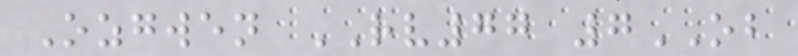Ozgwen RV77 7OB
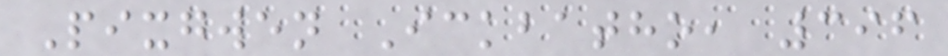Pixgwen Ickbatho, 396
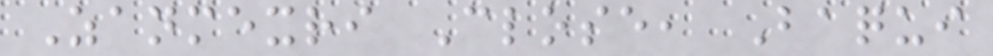Zanmexri Close, Baqui
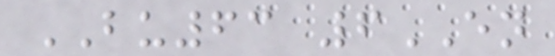BU63 6EN
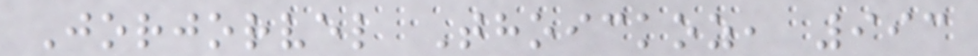Jorjorvel Thoickoz, 993
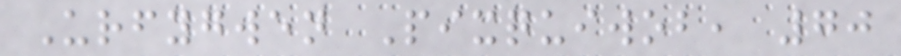Urfygwen Pixquiwob, 70
